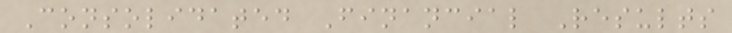Consolidated Financial Results
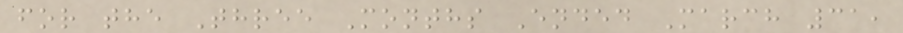for the Three Months Ended March 31,
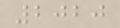2020
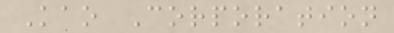Kao Corporation
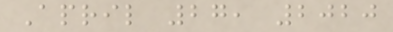April 27, 2020
